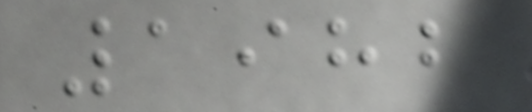1982
